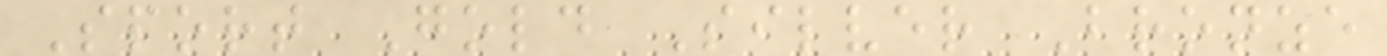Sport Gold Silver Bronze
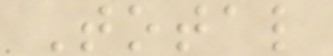Total
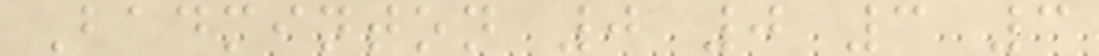Badminton 0 0 3 3
